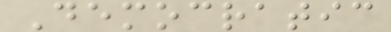Democratic
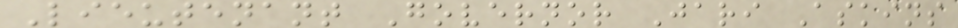Lieutenant Governor Jari Askins
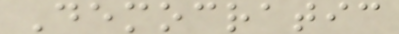Democratic
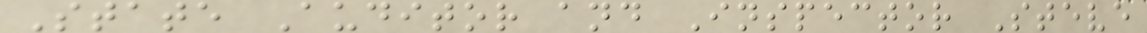State Auditor and Inspector Steve
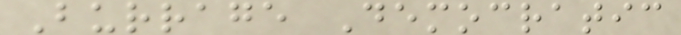Burrage Democratic
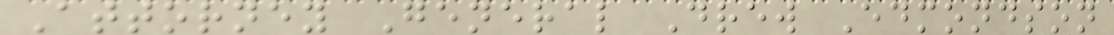Attorney General Drew Edmondson
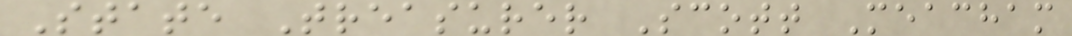State Treasurer Scott Meacham
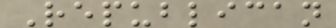Republican
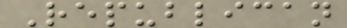Republican
